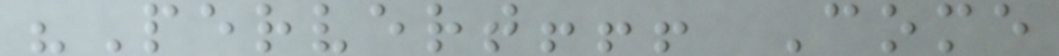"Pervert!!! Come
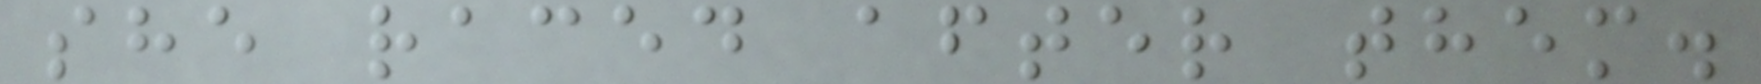she raced after them.
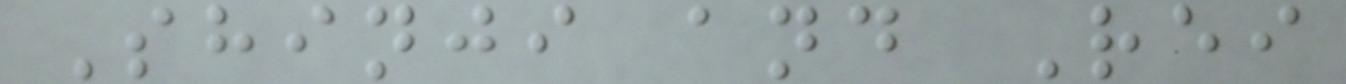Shinji and Rei
